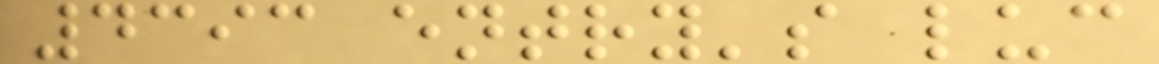4393 entry's luc
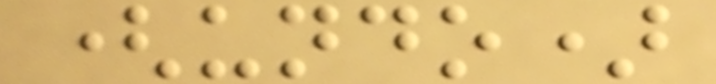(undo)
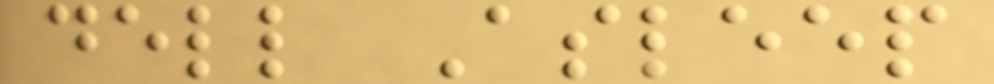dell Asleep
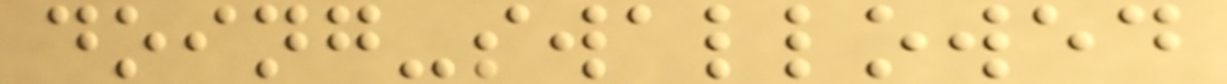doing-swallowed
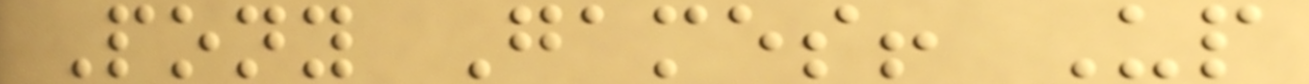Pony Games! Up
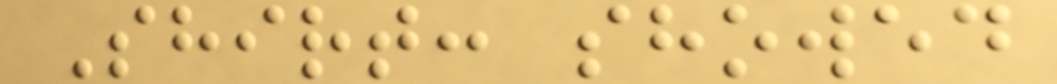Shirt: showed
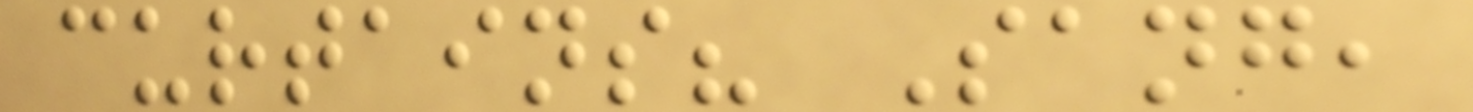curtains? Sang,
